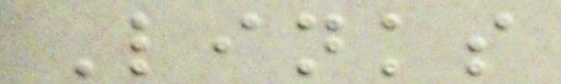Links
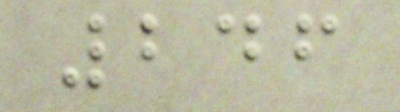246
